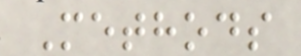Methods
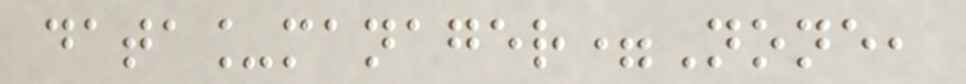data_manager=None,
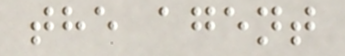the agent
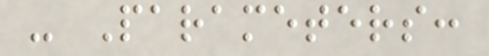- Parameters:
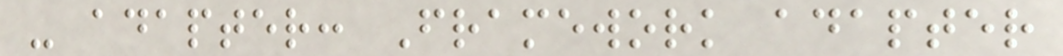- adapter: Framework adapter
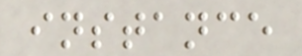instance
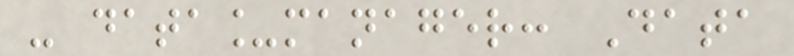- data_manager: Data
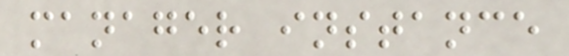manager instance
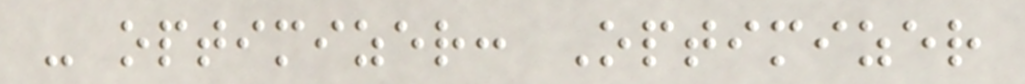- optimizer: Optimizer
